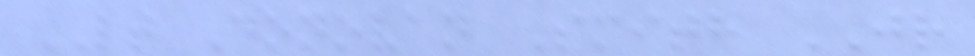LT Donovan Smith JR
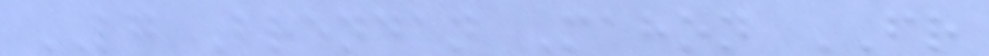LG Brendan Mahon FR
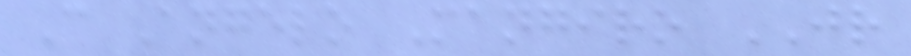C Angelo Mangiro JR
